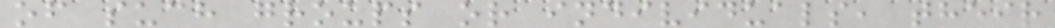of such groups or individuals, their
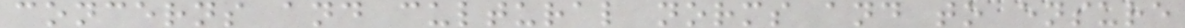concerns and cultural norms and to ensure
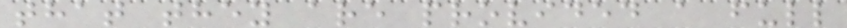that they are provided a full
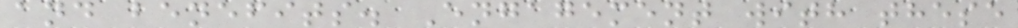and benefits. Engagement with these
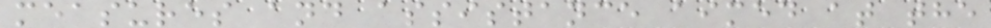measures and assistance aimed at the
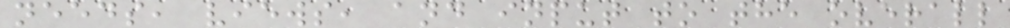needs, views, and input to the overall
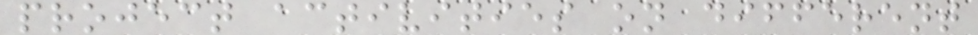project activities on different
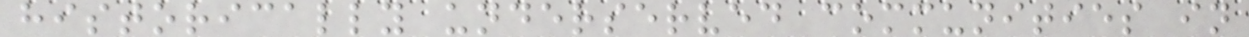historically underserved communities in
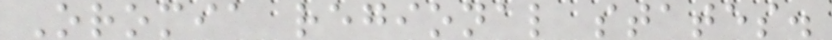Oromia regional states.
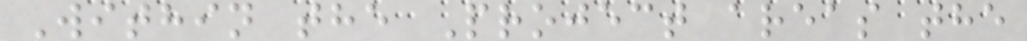Within the Project areas the
